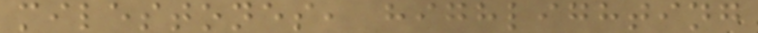milestones, highlighting
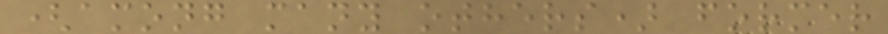(among many others) former
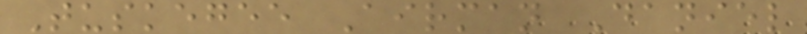Tuskegee Airman Daniel
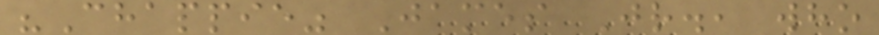"Chappie" James Jr., who
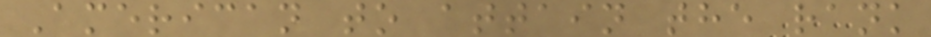American to attain the rank
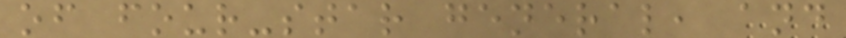of four-star general, and
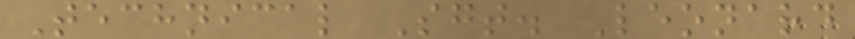Technical Sgt. Leonard
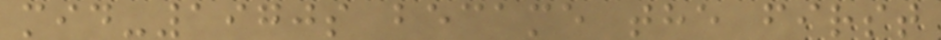mid-1970s became the first
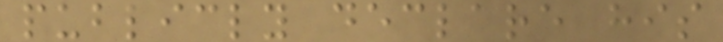publicly declare his
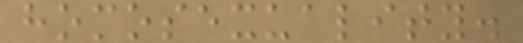homosexuality.
